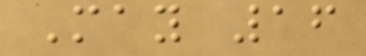May 16
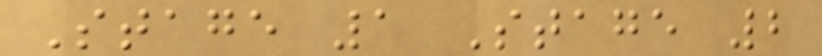Stage 1 Stage 2
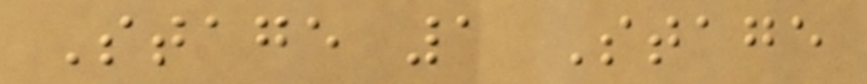Stage 1 Stage
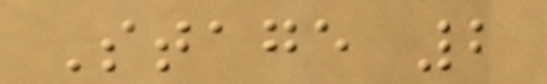Stage 2
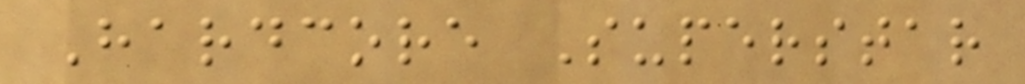Hardcore Superstar
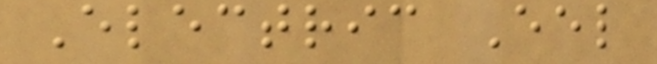Electric Eel
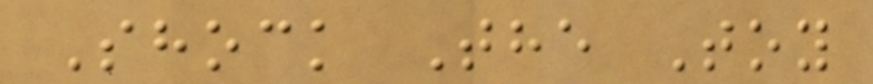Shock The Toy
